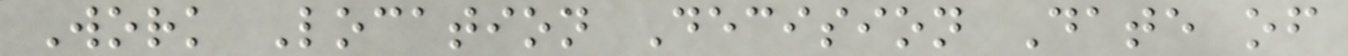Work Location Decision Date of
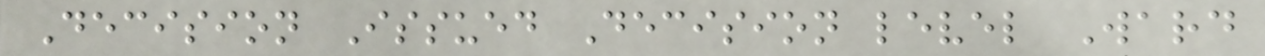Decision Issued Decision level Ward
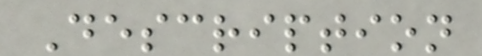Description
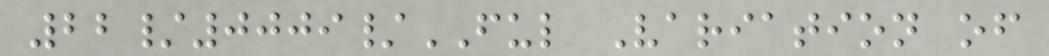22/0009/FUL Variation of
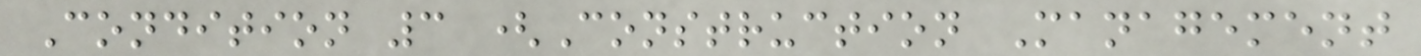Condition 3 (Construction Management
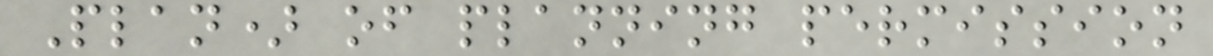Plan) of planning permission
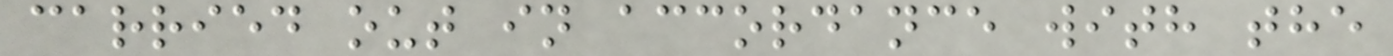carried out in accordance with the
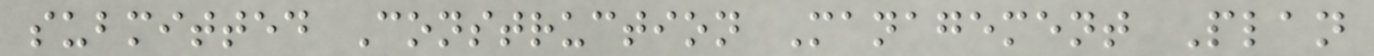submitted Construction Management Plan
